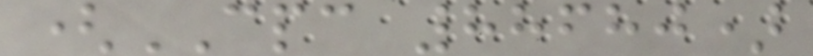(CPC 88680)
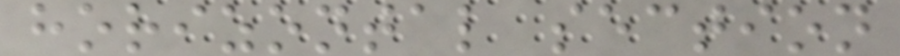horizontal section
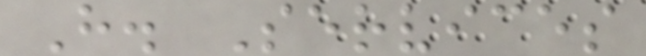H. Services
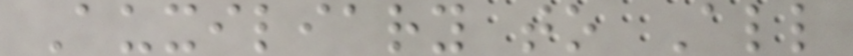Auxiliary to All
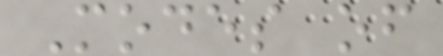Modes of
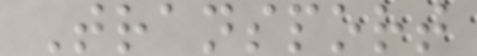Transport
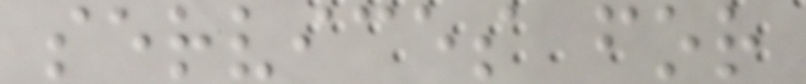services for
